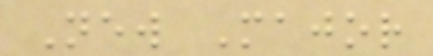New Major
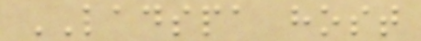LADSPA host
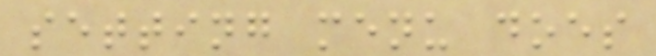setting menu does
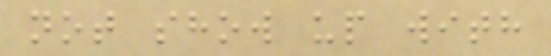not show up with
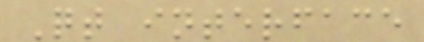Qt interface
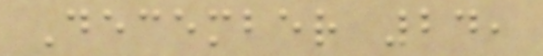December 24,
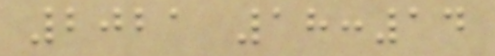2021 18:14
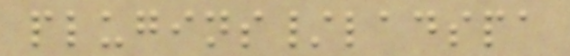plugins/ladspa
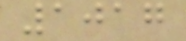1017
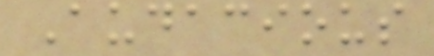Audacious
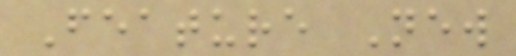Feature New
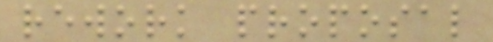rework proposal
